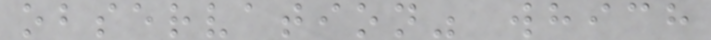observation" which
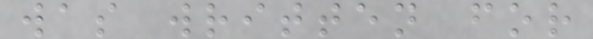was written for
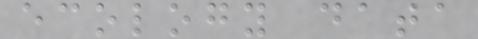ecology data
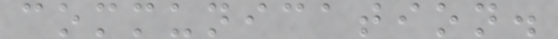communication.
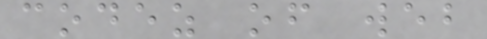codez of web
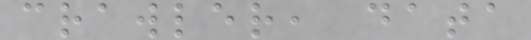crawler, data
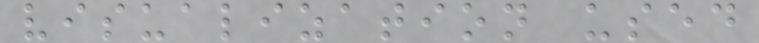visualization used
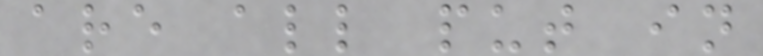are all put in
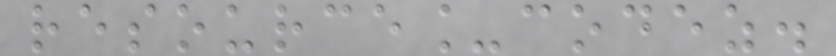resource_codez.
